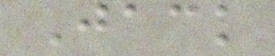Jack
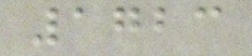1723
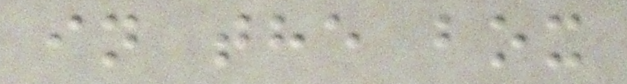in the box
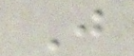J
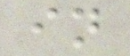in
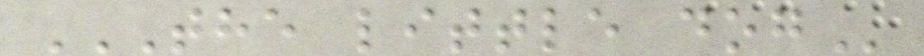THE LITTLE DOG
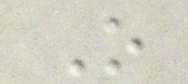O
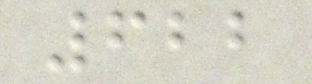622
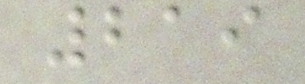219
